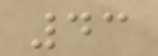43
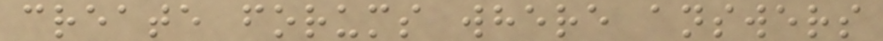create forums where answers
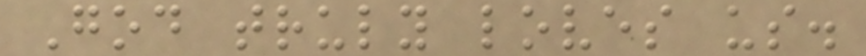God truly loves us.
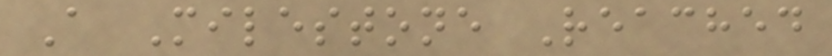A Milestone Reached
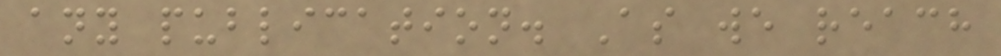any publication. As we reach
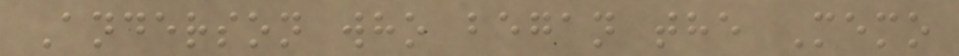Anderson who began the Memo
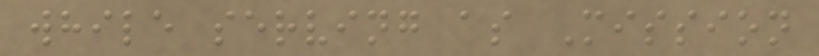while serving as Mission
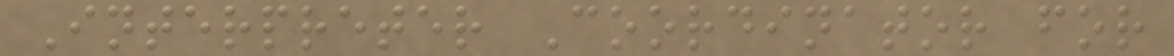Interpreter Coordinator for
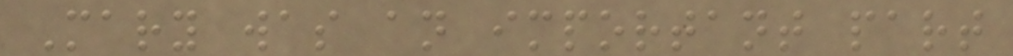Mary was an important part
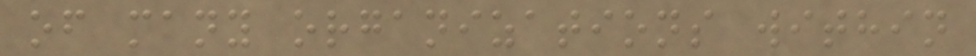of many organizations within
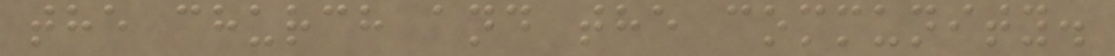the church and the community.
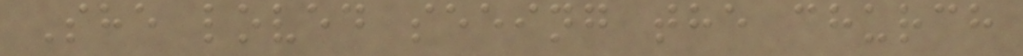She loved seeing the church
